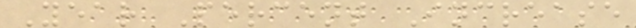Year Percent Increase
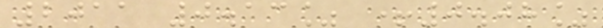2011 0.13% +0.08%
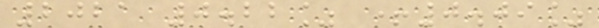2021 0.22% +0.09%
